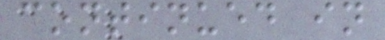continued in
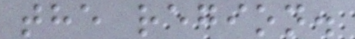the region.
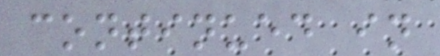continued in
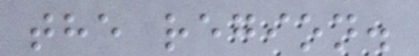the region.
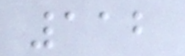112
